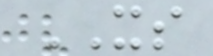XS
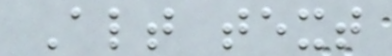Alt text
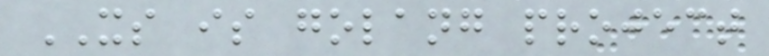XS is golang project
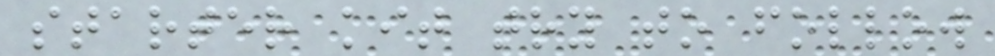starter kit try to follow
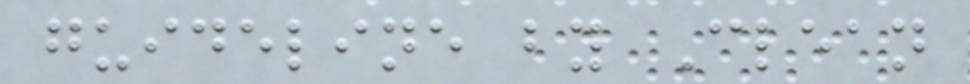guideline by Clean
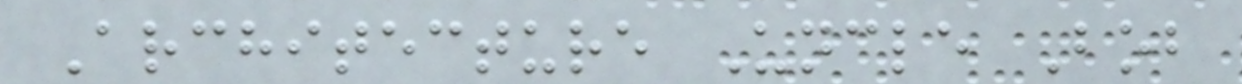Architecture Uncle Bob
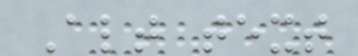Alt text
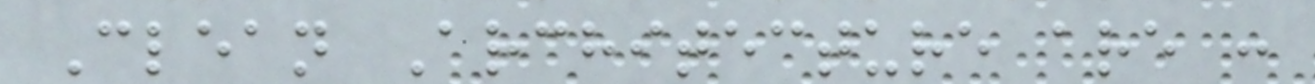Clean Architecture are :
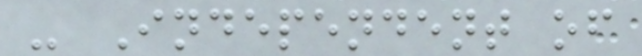- Independent of
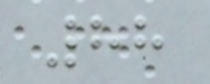88
